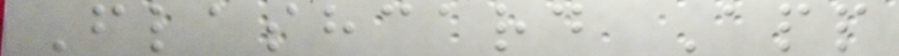Flashcard App
